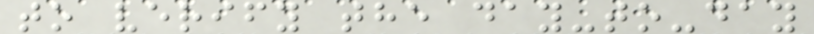to verify the day-to-day
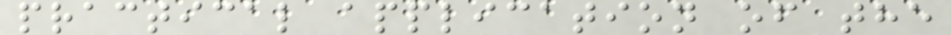practical application of the
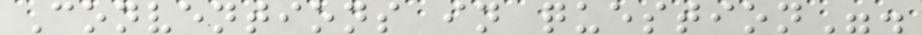Conventions in question".
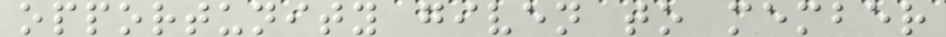opportunity given to member
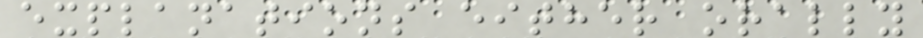explanations either orally
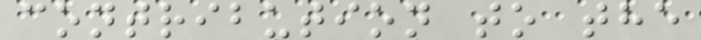contribution to the
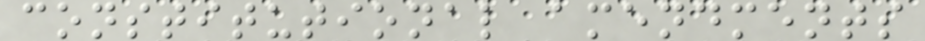constitutional amendments
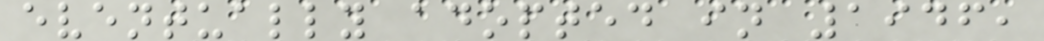eventually adopted in 1946,
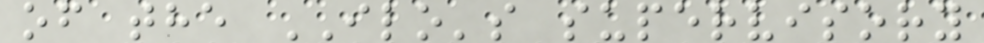of the ILO's supervisory
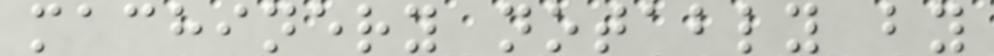machinery notably by
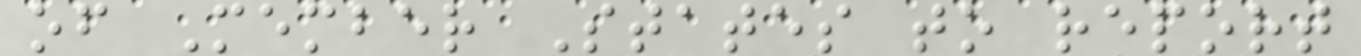of Member States to report
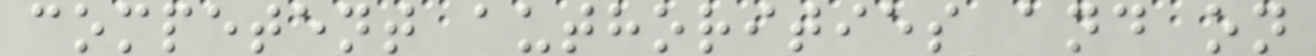competent authorities and on
